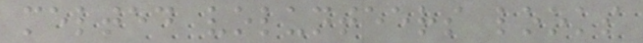melted volunteers looks
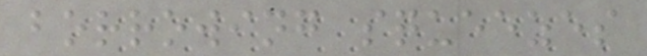borrowing squeezes
